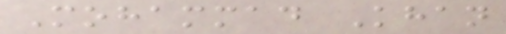Mohammad Khan
